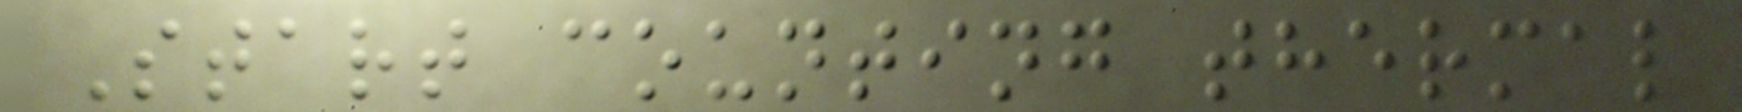Start counting thermal
